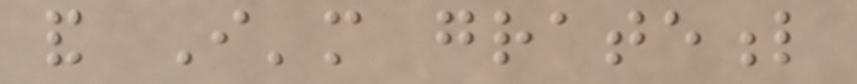and I'm grateful
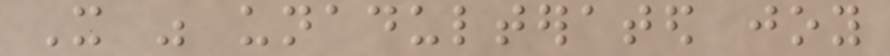It was unadulterated joy
